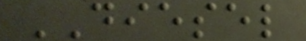DIESEL
